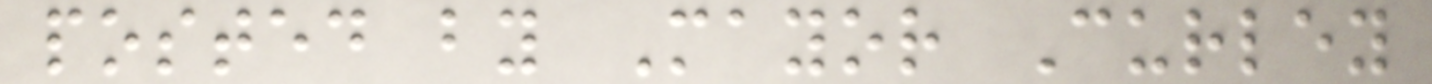posted by Mayor Curley
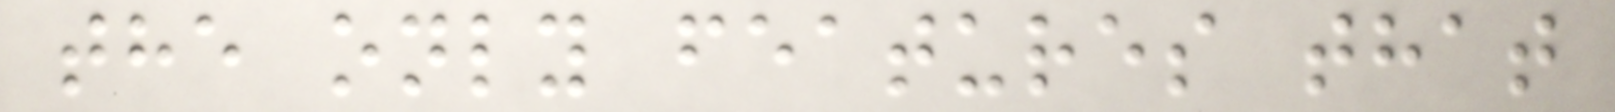the only features that
